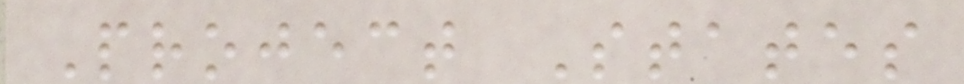Project States
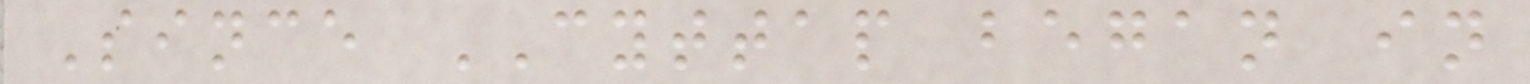Since CYTTAP began in
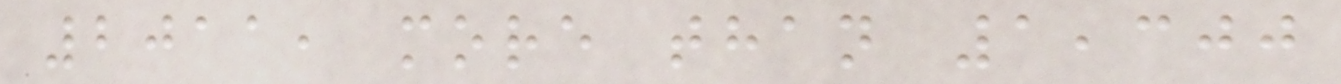2011, more than 1,300
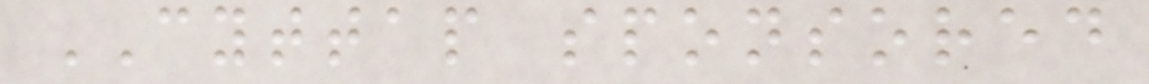CYTTAP sponsored
